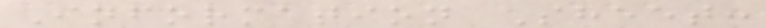Information Sheet:
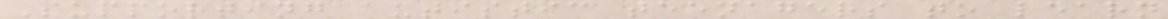Supporting autistic teenagers to learn
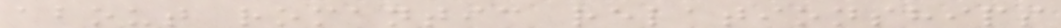about romantic relationships
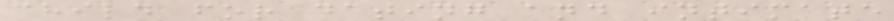child for dating and intimate
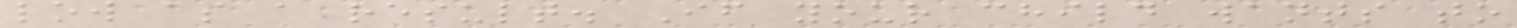low as a result. If your child wants to
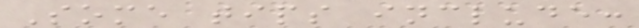Some tips include:
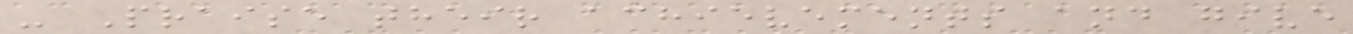- Praise their achievements and give
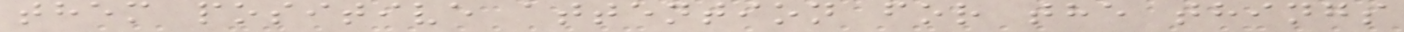them positive attention for the things
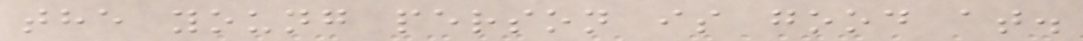the young person is good at.
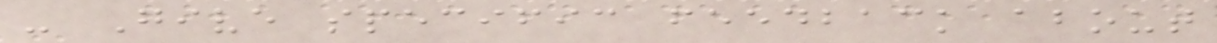- Give specific feedback about
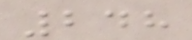248
